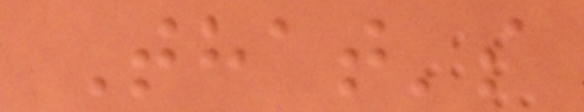That's
